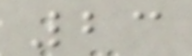23
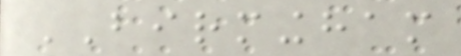BIRMINGHAM
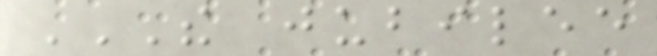THE JUBILEE
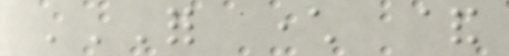FOR CHARACTER &
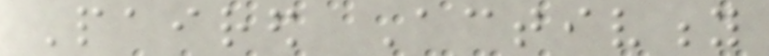Paired Activity
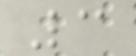3
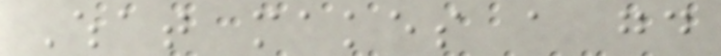What makes a good
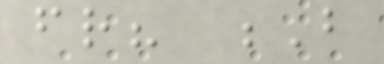friend? B
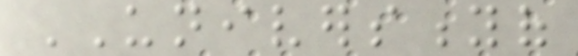UNIVERSITYOF
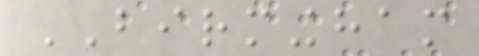BIRMINGHAM
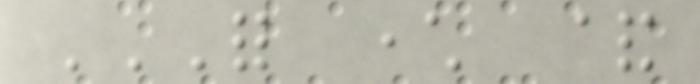FOR CHARACTER &
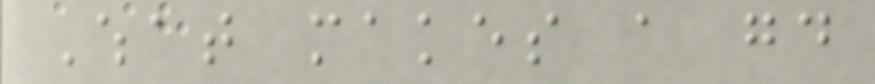What makes a good
